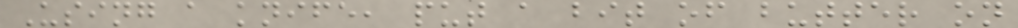Using a knife, put a bit of butter on
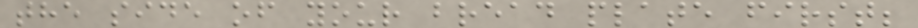the side of your bread plate first;
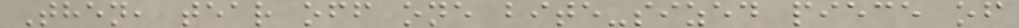Then, tear off one bite-sized piece of
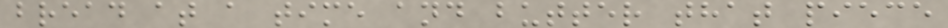bread at a time and butter that piece
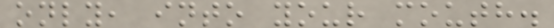only, into your mouth.
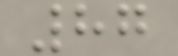87
